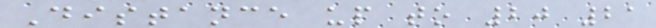Distance up to 20 21
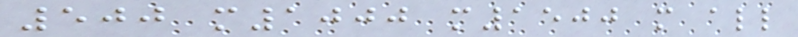500 m1000 m1500 m all
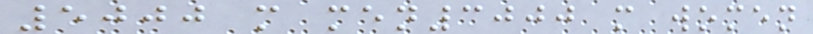5000 m men3000 m women
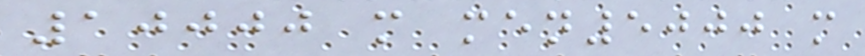10000 m men5000 m
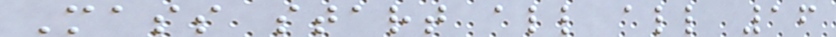Mass start all all 16
